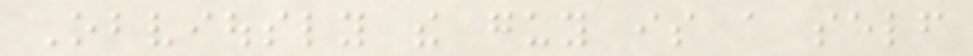Obviously the guy is a self
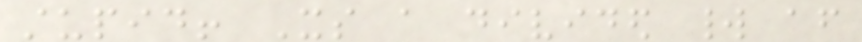stupid! Its a divided world after
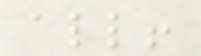all!
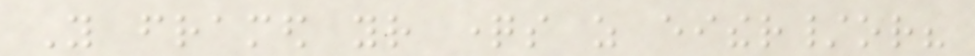You framed your questions as either/or?
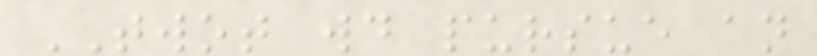TWOT would pursue an
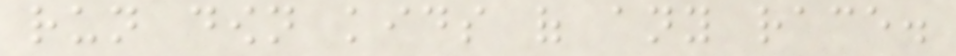run down kids of any race.
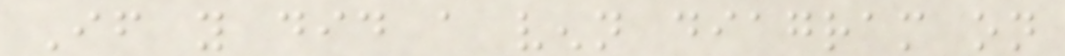If you did a venn diagram on
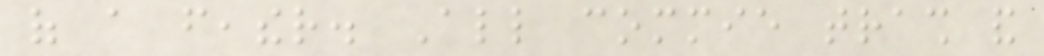of a feather. All commie trash and
